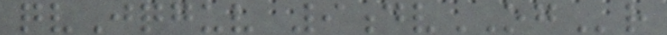qvJqguv 9dvOGr
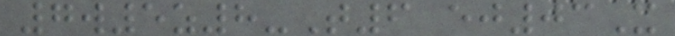7w5z8-T6 ej03X
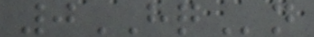0HQn
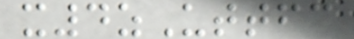x4zUttfc
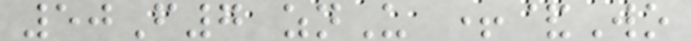50F7 znU +&Wo
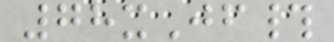78xJf#
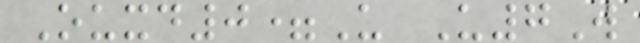Ouxd0=U U7W
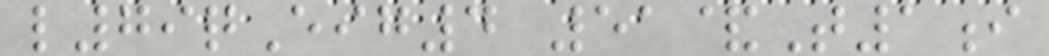l79qEig4 51&T1i
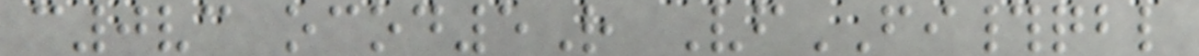c0vc ocod5R VfFI#qbl
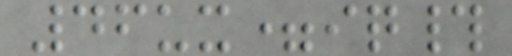46ux=iq#
